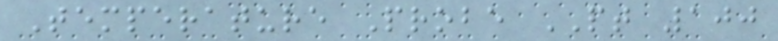Temperature Probe PT 100
